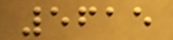5615
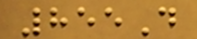855D
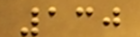130
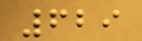629
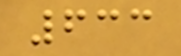633
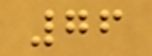76
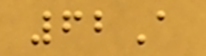62A
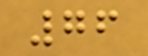76
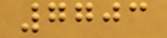7703
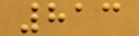813
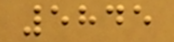5845
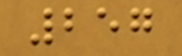257
